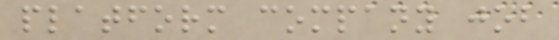platform company job
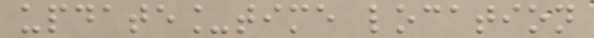update_time location
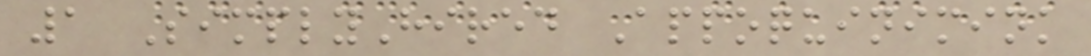1 SimplyHired Appoquinimink
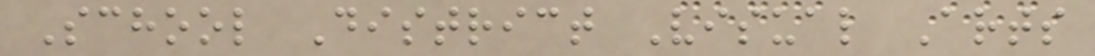School District Visual Arts
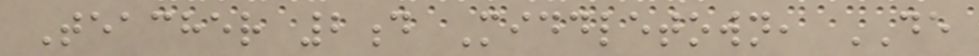Teacher 2d Middletown, DE
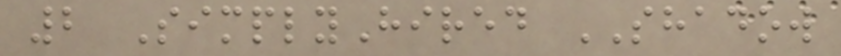2 SimplyHired SHADOW
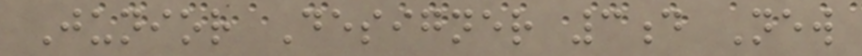Junior Designer 3d New
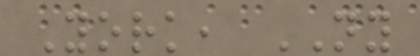York, NY
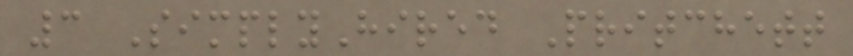3 SimplyHired Pritchett
